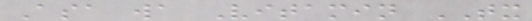Asa wa Vitamin TX
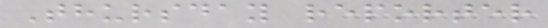Thursday reporter
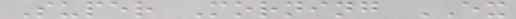Super Morning EX
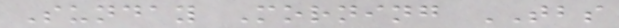Sunday Morning TBS
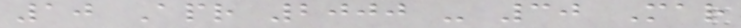10 Apr 2000 - 30 Mar
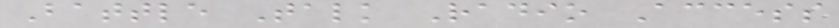Battle Talk Radio Access
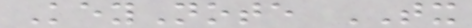KeyNote TX
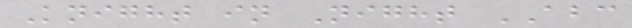Knight in Night ABC
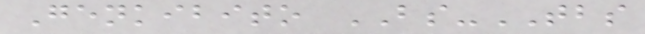Genkibito BS-TBS
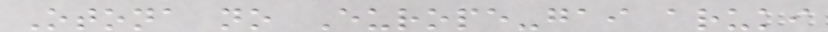Otona no Europe-gai aruki
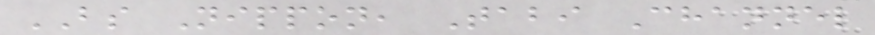BS Nippon, Tabi Channel
